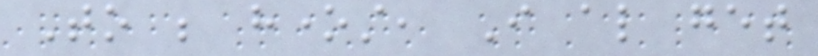To be honest, I also get
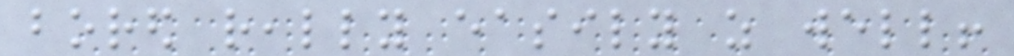bored really easily as well!
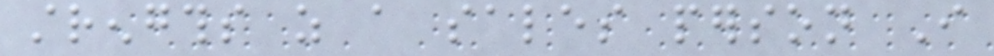strengths as a sales person I
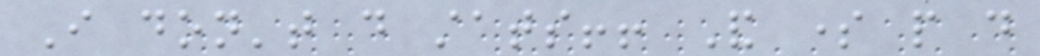I don't do stats!! And some people do
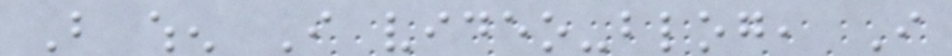But when I video-blog, I
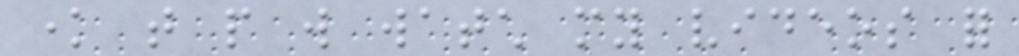know that people will watch my videos for
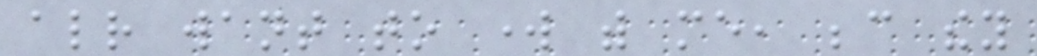already want to work with me, because they
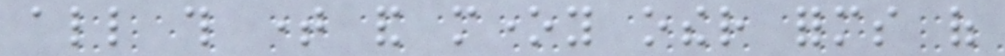all this time and money other forms of
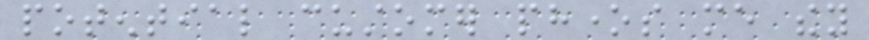potential customer phones me they
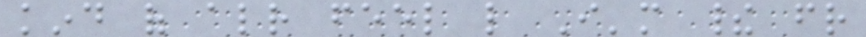kind of already feel like I'm their friend
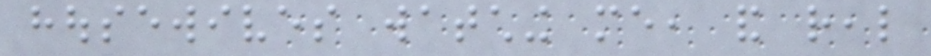housewives watching me, and real
